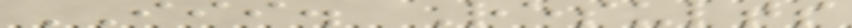III. Results
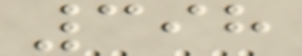398
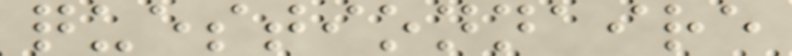questionnaire
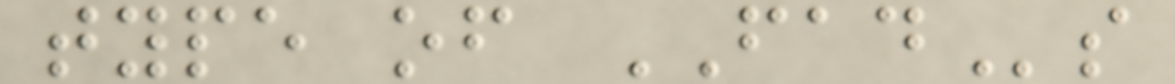type of FADs
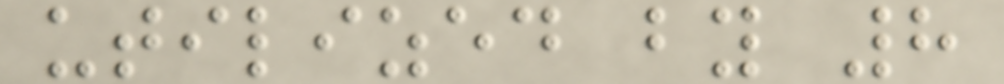utilized by 8
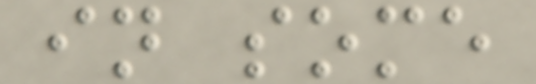in some
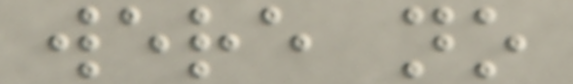were no
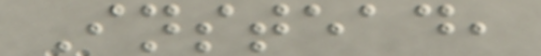Instead,
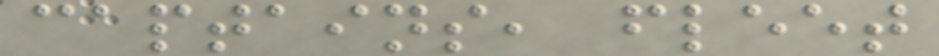captains, fleet
